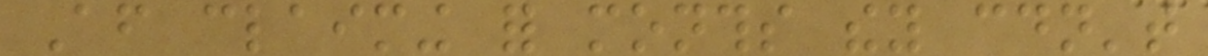After claiming for months they couldn't
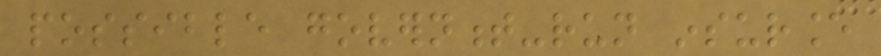possible government-run insurance
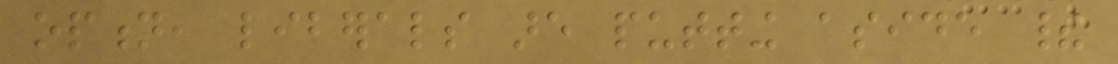option, liberals are putting aside their
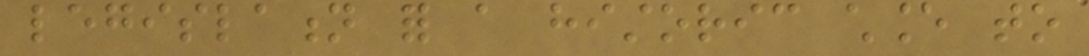legislation for a historic chance to
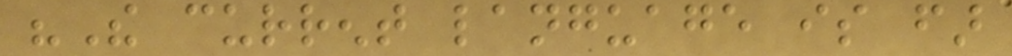"The current language is far
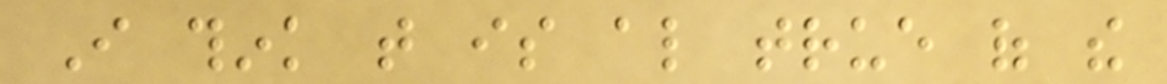I think that is also true of the
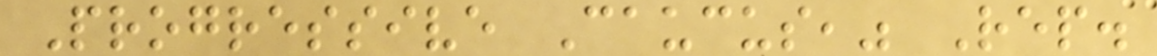Progressive Caucus," Rep.
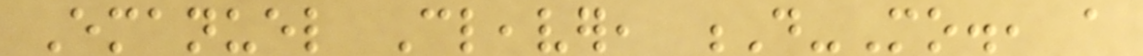Emanuel Cleaver, D-Mo., a
